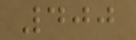400
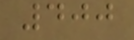400
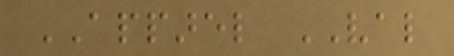APPAREL VAL
